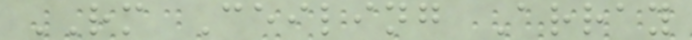RM Ceiling Array
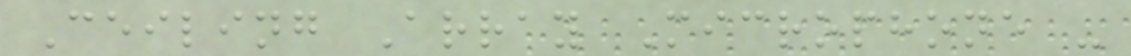Ceiling Array Microphone -
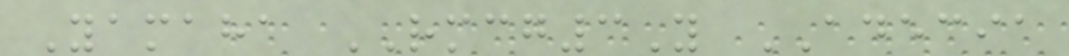Yamaha RMCG3Y ADECIA
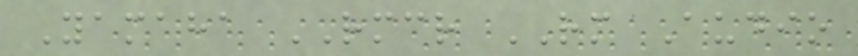Yamaha RMCR RM Audio
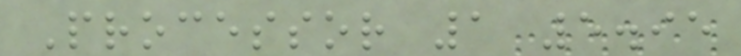Processor 1 5.95
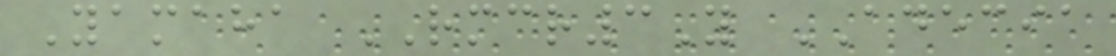Yamaha RMCR3Y ADECIA
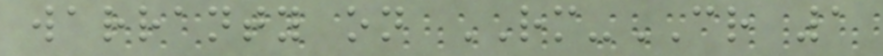warranty on RM-CR 1
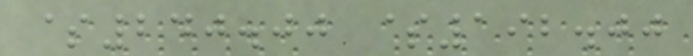$240.00 $192.00
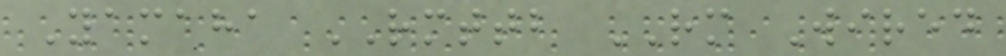Yamaha RMTTB RM Wired
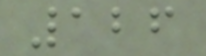126
